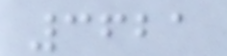3621
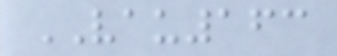VAU163
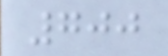700
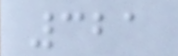321
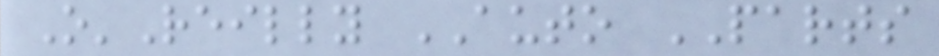O'Reilly AUTO PARTS
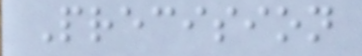Precision
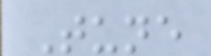Tune
